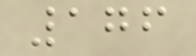176
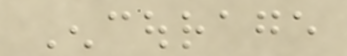Encourage
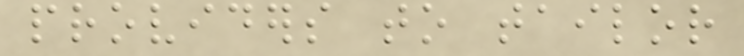providers to tailor
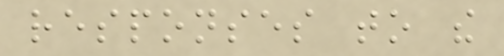responses to the
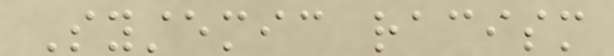Systemic racism
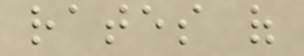rates of
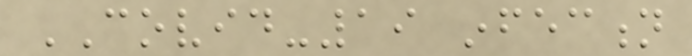COVID-19 infection
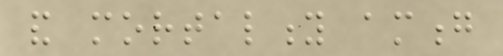and mortality among
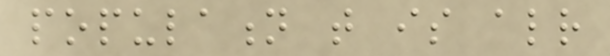population that is already
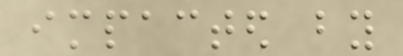impacted by
